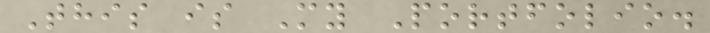This is My Portfolio.
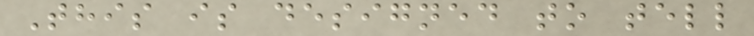This is designed to tell
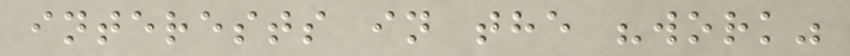interests in the "work"
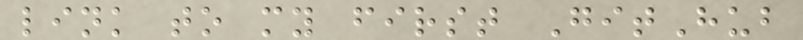link to my first GitHub
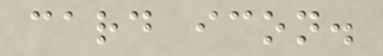card icon.
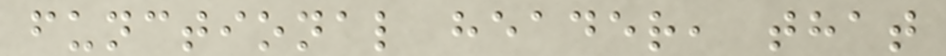functional header, that
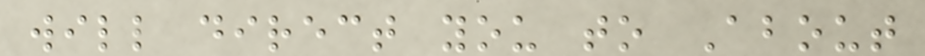will direct you to About
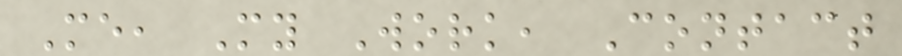Me, My Work, Contact
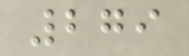279
